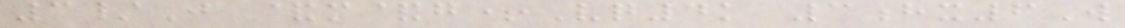3/J &m&g+Vq4k 3hx6W
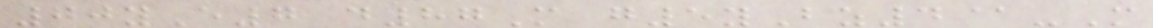00yE7 d87M g5yBz4@-M
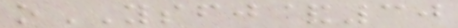oYSFJ&30
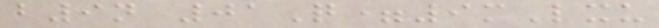b9n 01Q=9mLxu
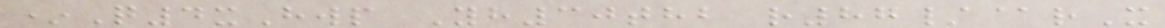*Q4xHwp Yh30thb r87/@rX
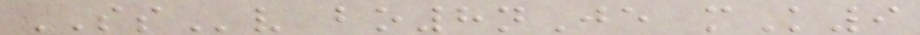SSv bo8nJe mK9
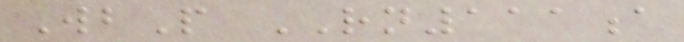WbP RN111a
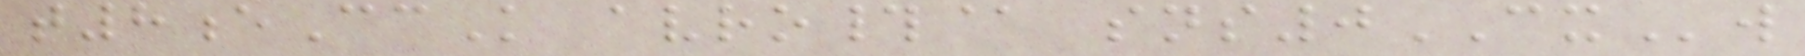t8eCcK avro#@ sns0CXw
